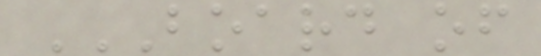BOARD OF
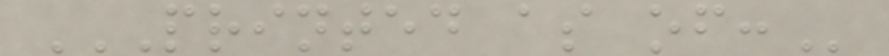PRINTED AS OF:
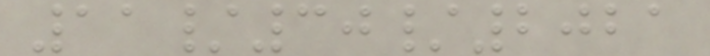11/30/2021
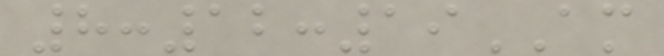8:12:19AM
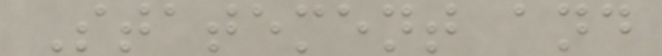Statement and
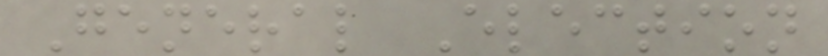General Election
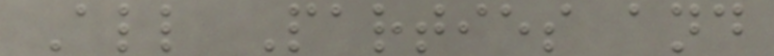All Parties and
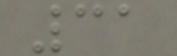31
